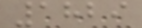1829
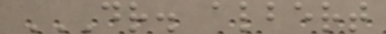DR. ALBERT
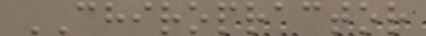CHIROPRACTOR
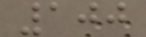100
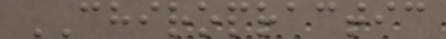CHIROPRACTIC
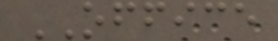OFFICE
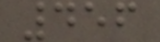456
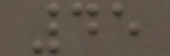45
